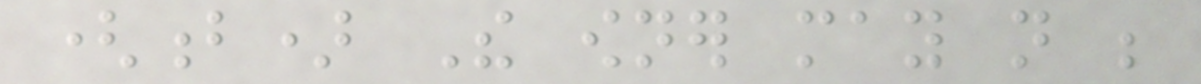(b) The owner may not be
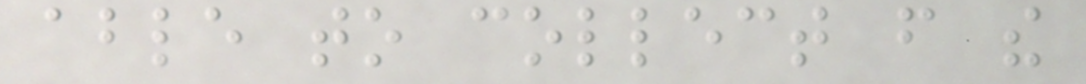able to collect from the
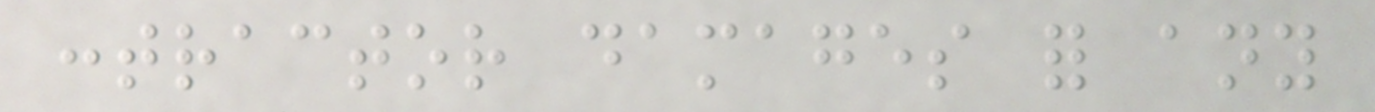contractor damages for any
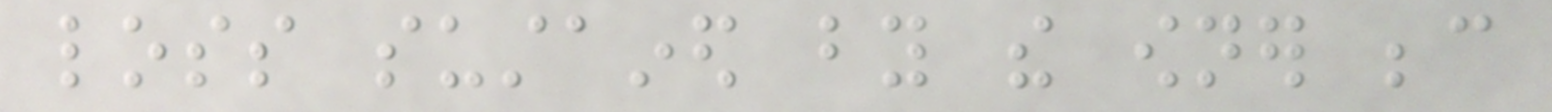loss sustained by the owner because
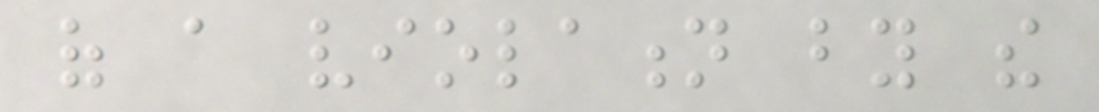of a violation by the
